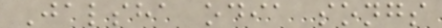Jalsha odia songs
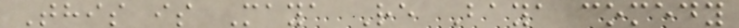This is Maya Re Baya comedy
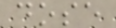dose
